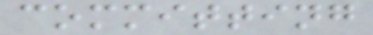committing
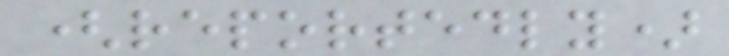(reportedly)
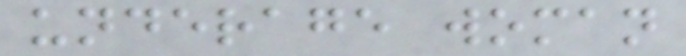underage woman
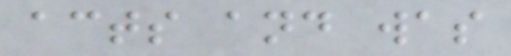acts and was
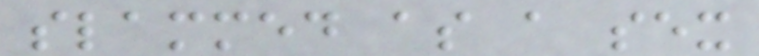slammed as a sex
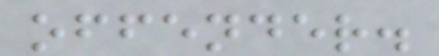offender.
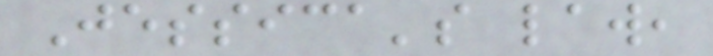Jessica's law,
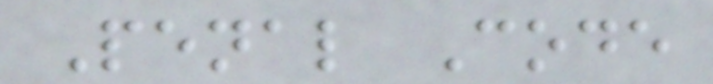Penal Code
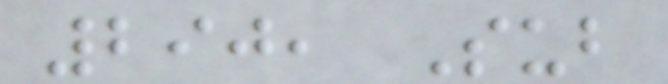290, Sub
